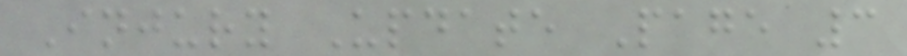Injury Update Page 3
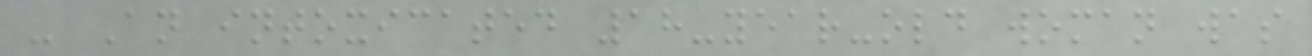- An intoxicated 18-year-old woman was
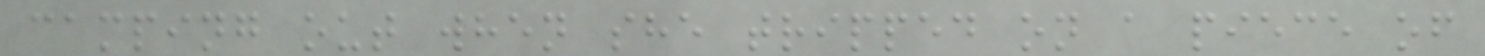camping out when she tripped on a piece of
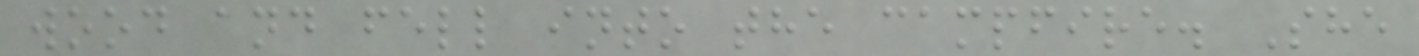wood and fell into the campfire. She
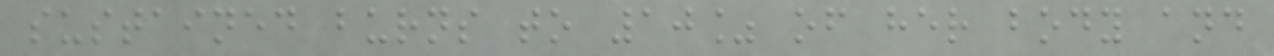sustained burns to 10% of her body and
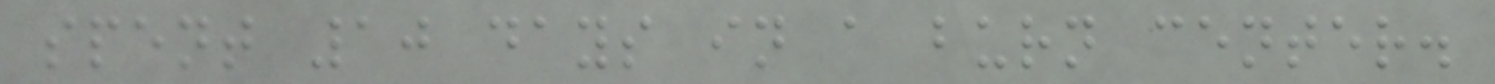spent 10 days in a burn center.
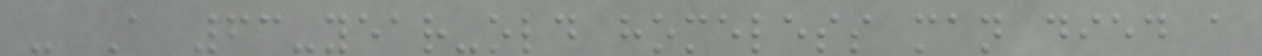- A 63-year-old homeless man died a
